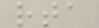rta
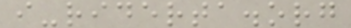i-riderta.org
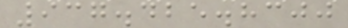937.425.8300
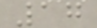17
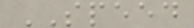SPEED
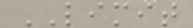LIMIT
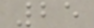25
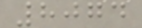8074
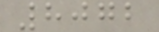8072
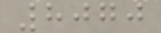8070
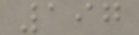197
